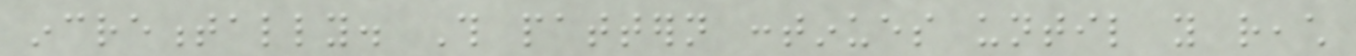incrementally. This pattern continues until you reach
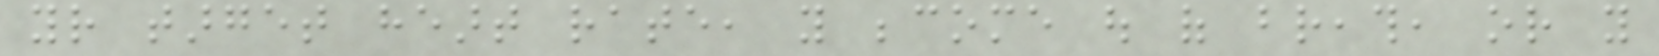your target heart rate, you become out of breath, or you
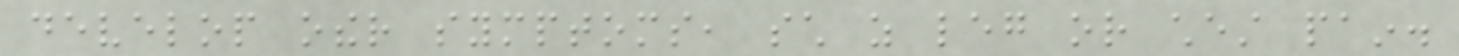develop other symptoms, such as leg or chest pain.
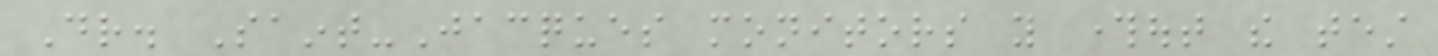Dr. Saint-Jacques monitors you throughout the test
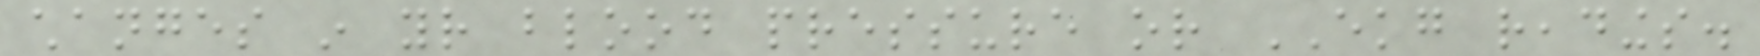changes in your blood pressure or EKG readings.
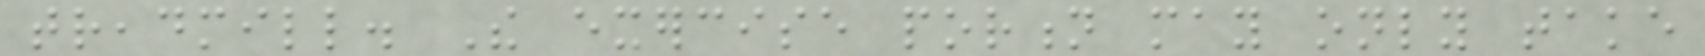treadmill. The exercise portion may only take
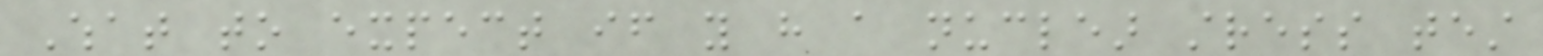What to expect if you have a nuclear stress test
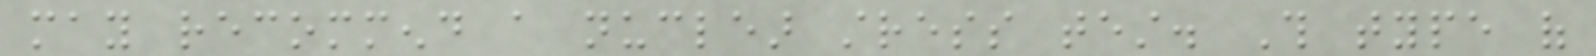may recommend a nuclear stress test. This type of
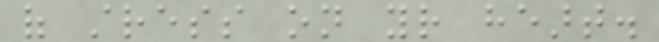of stress on your heart.
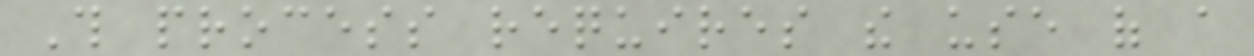This process requires the use of a
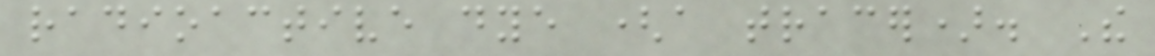radioactive dye (a tracer). The
